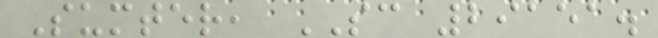Sumter, SC 29151.
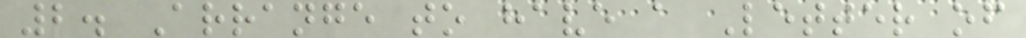2. Arrange to have a Letter of
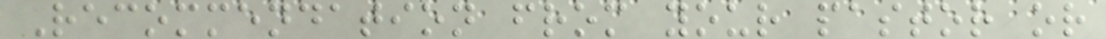Recommendation from your pastor or
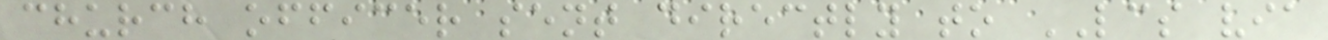church officer sent directly to LCS via
